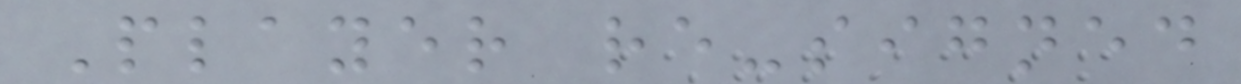Player re-signed
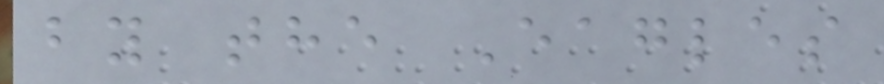by the Eagles
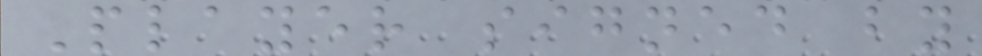Player signed by
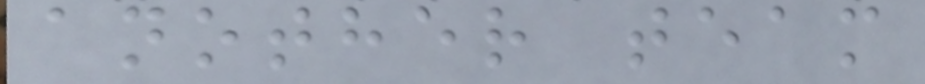another team
